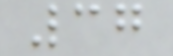37
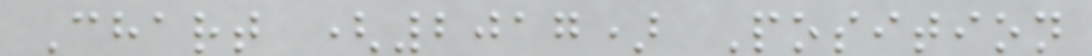Chart (2017) Position
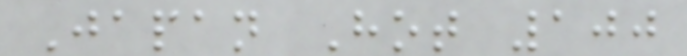Japan Hot 100
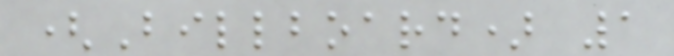(Billboard) 1
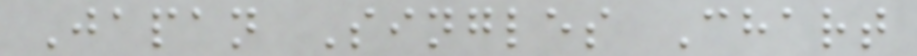Japan Singles Chart
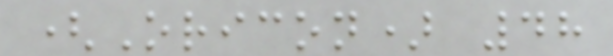(Oricon) 48
